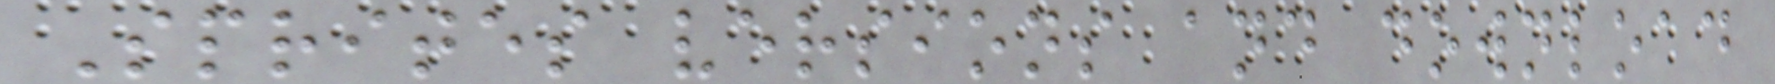Sprites versions and download
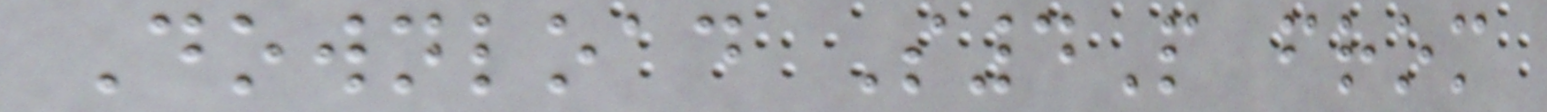Download S4P from
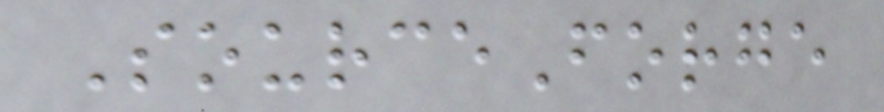SourceForge
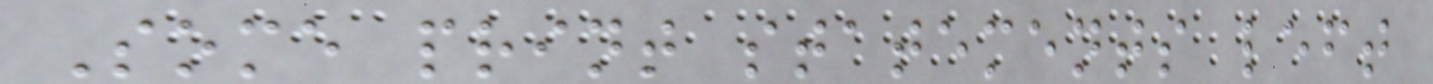Some print statements left
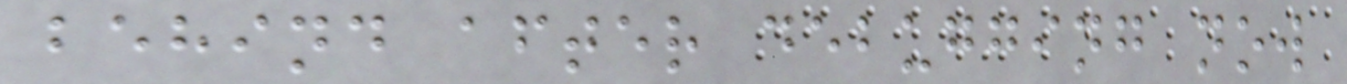behind after debugging now
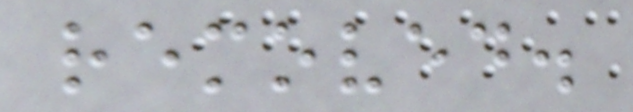removed.
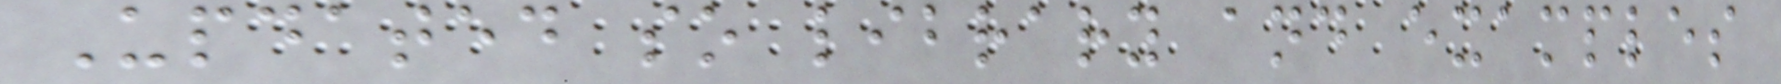Updated so library and examples
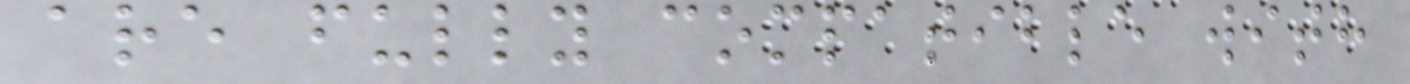are fully compatible with
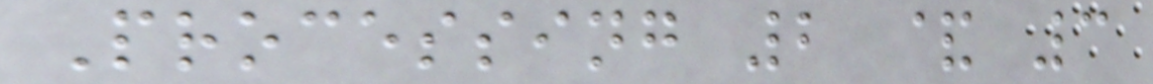Processing 2 & 3
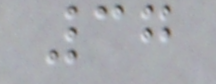37
